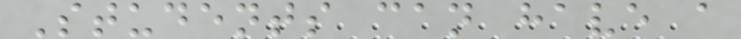Students can have a
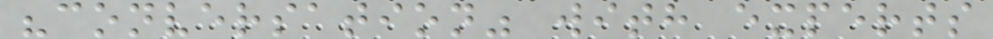"conversation" with experts
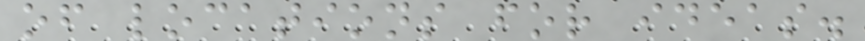of locations for ideas.
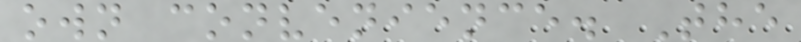own convenience. The
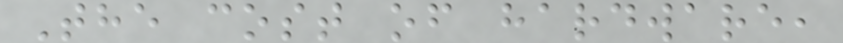The cost of hardware,
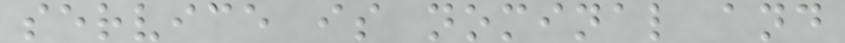service is nominal and
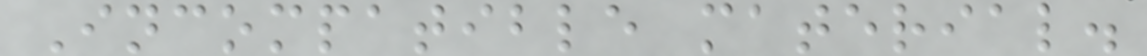Incompatible material.
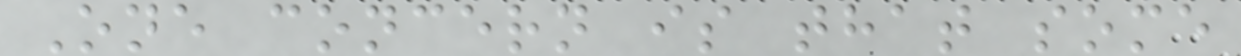One concern is that some
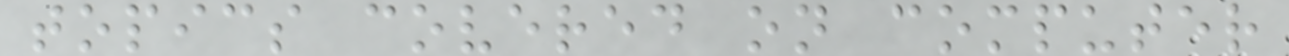topics covered on computer
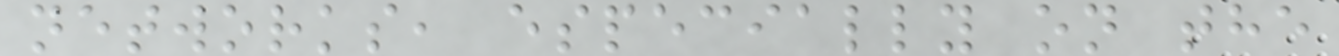networks, especially on the
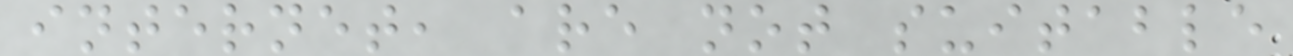internet, are not suitable
